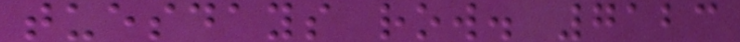tuesdays row. 7123
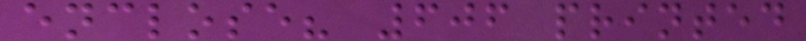enclose? 606 printed
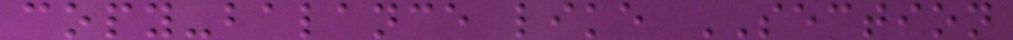copy-balance like SECTION
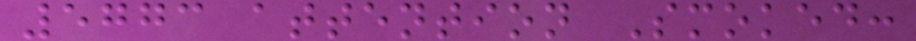5773 attention Smoked:
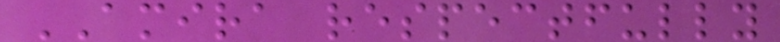AMIRA respectfully
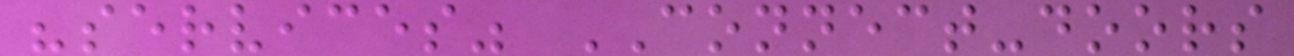"services" CONNECT-doors
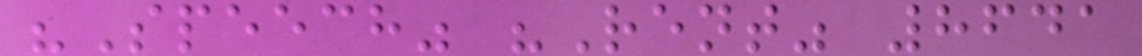"Speech" "Rent" 8641
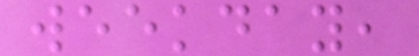weekday,
